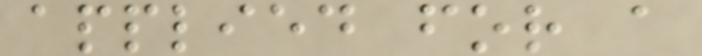applied for a
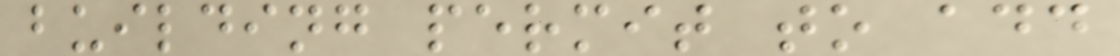building permit to add
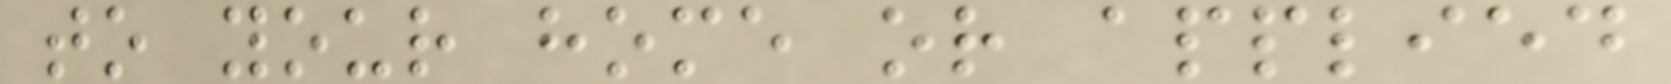to your home or applied
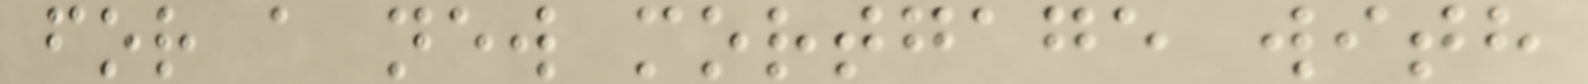for a new mortgage with
